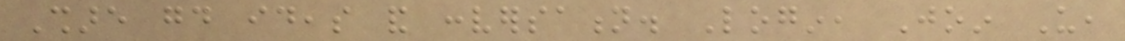Share good ideas and conversation. Login, Join Us,
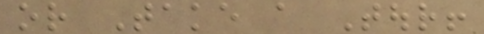or Take a Tour!
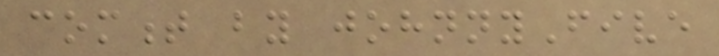comment by johnnyFive
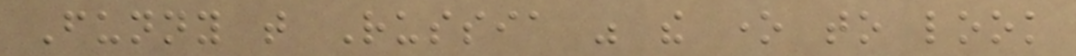Funny that Russia was the one to look
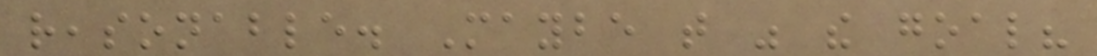reasonable. Maybe that was the goal?
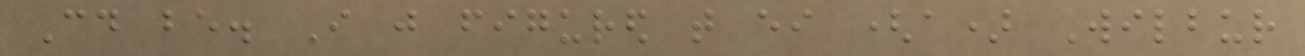Could be. I just figured that either (a) Wilbur
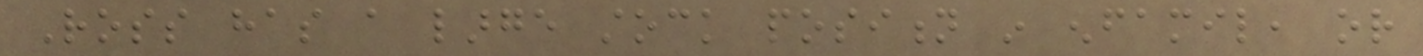Ross has a large stock position in enfamil, or
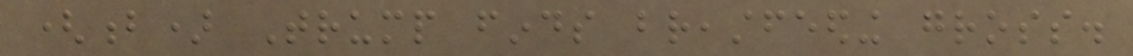(b) Trump finds breastfeeding gross.
